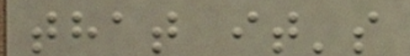that it's
